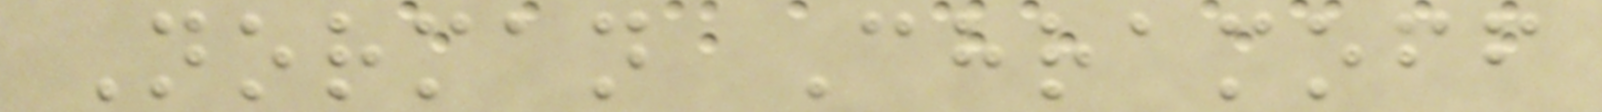Norman Chramoff
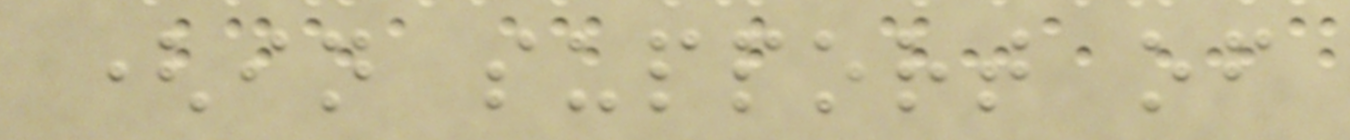(in support of
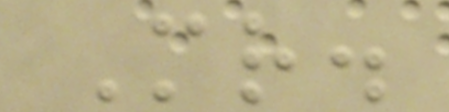Mr.
